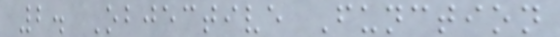2. Objective Function
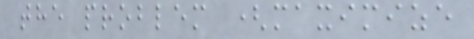the problem (maximize
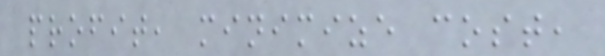profit, minimize cost,
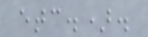etc.).
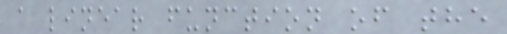a linear function of the
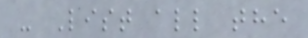- List all the
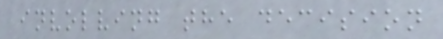involving the decision
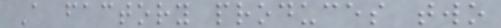A factory produces two
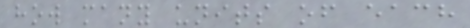how many units of each
